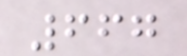667
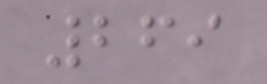269
